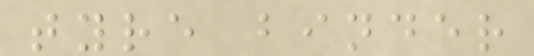tyre binder
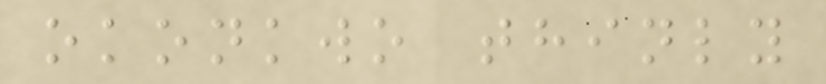okonkwo thinly
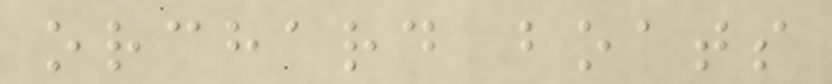orchard boats
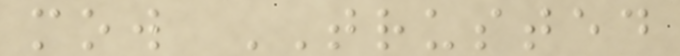mow TRUSTED
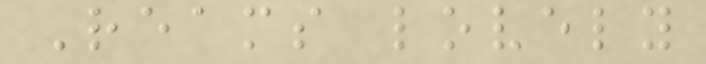Reams lovely
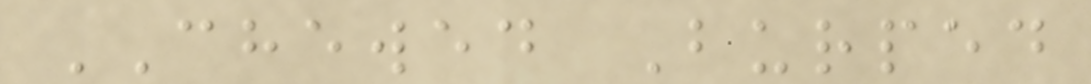CHEWED Burped
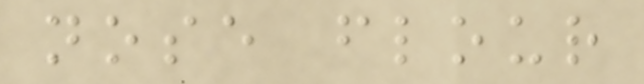nose flour
